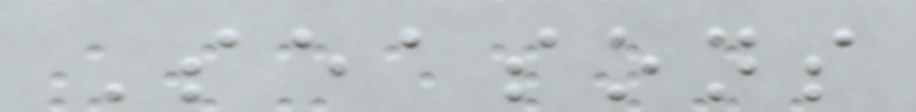Seasons
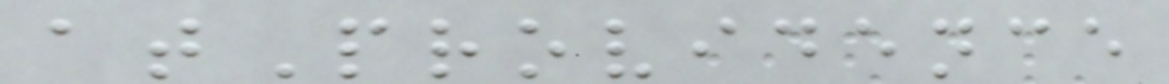atProvidence
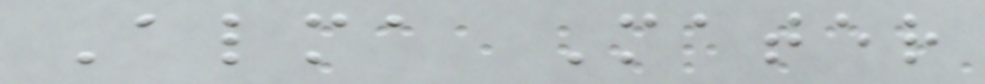Alma Mater
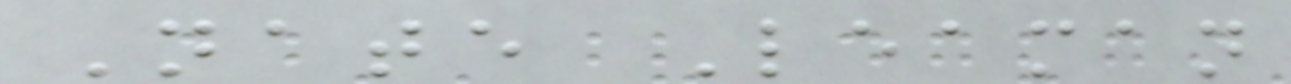Nate Leaman
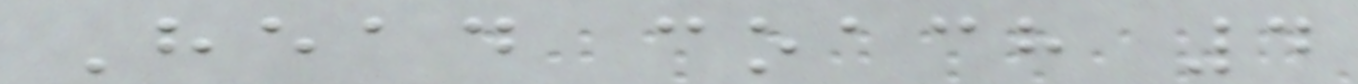Head coach 4
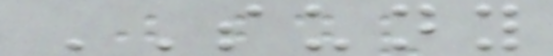SUNY
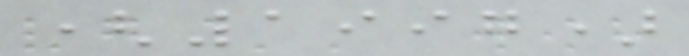(1997)
